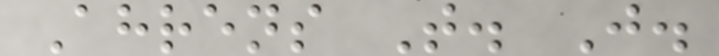Ahrens T. J.
